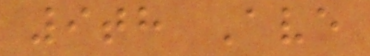9th Ave
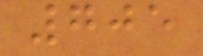705
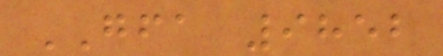GFA 9852
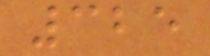325
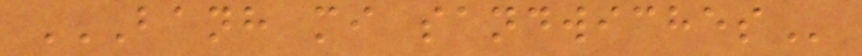BANH MI SANDWICHES
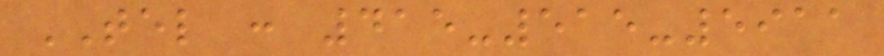TEL : 415-515-5911
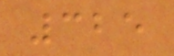325
